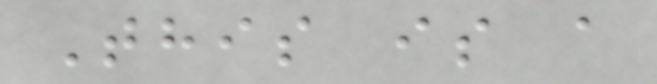This is a
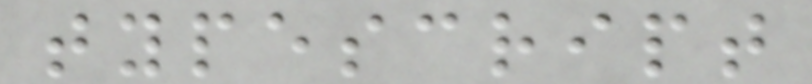typescript
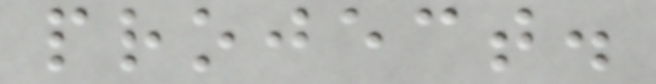project.
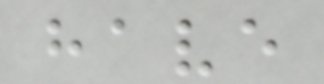have
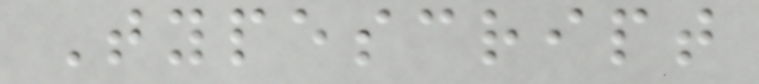Typescript
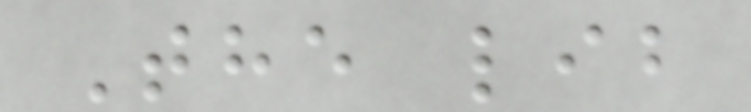The lib
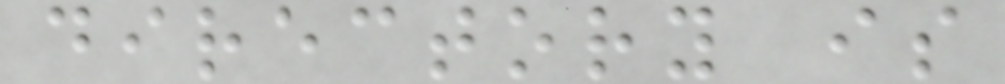directory is
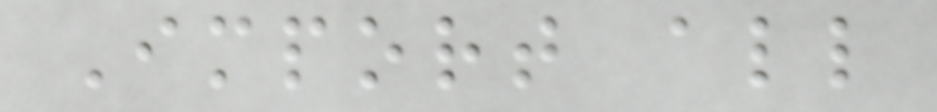Import all
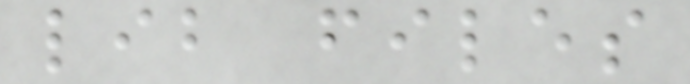lib files
